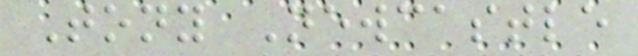Tony Newcastle
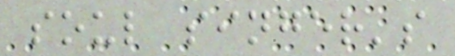soul singer's
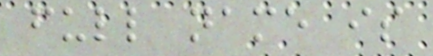full name is
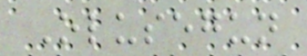Olusegun
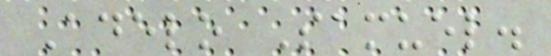Adelo Samuel.
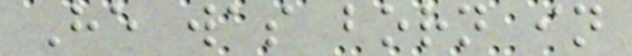He was born in
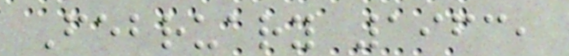February 1963,
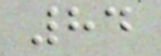84
